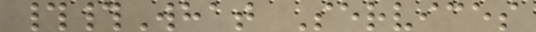##What Services
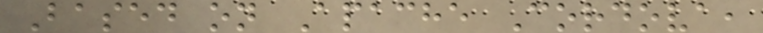Based on Apache Cordova,
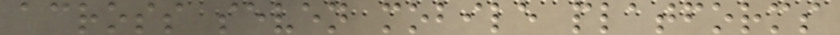across seven mobile platforms
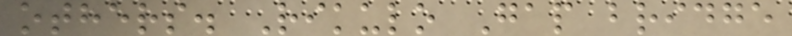others. Rikulo Gap bridge
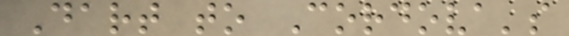Dart to Cordova's
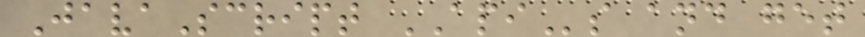JavaScript APIs and get
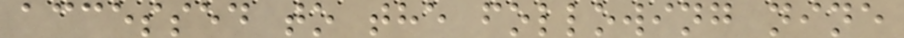accessed to the following nine
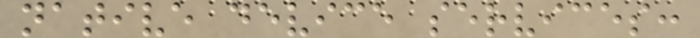native device services:
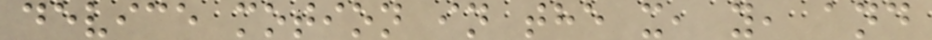device motion in the x, y, and
